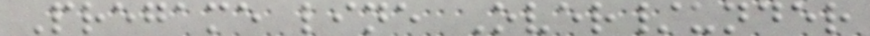Pregame line Over/under
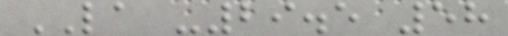LA -29.5 58
